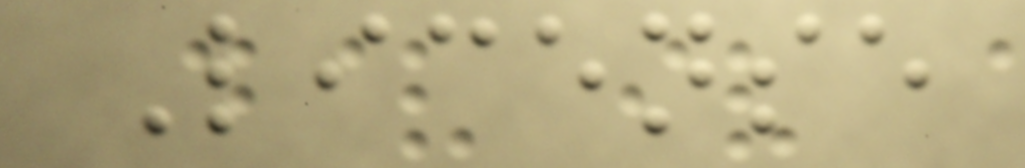License
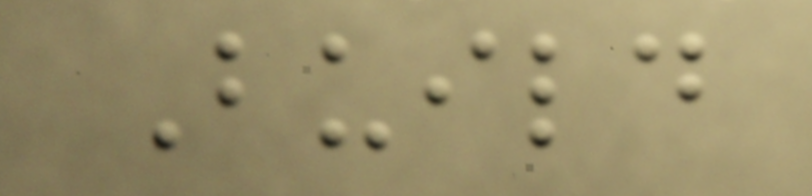Build
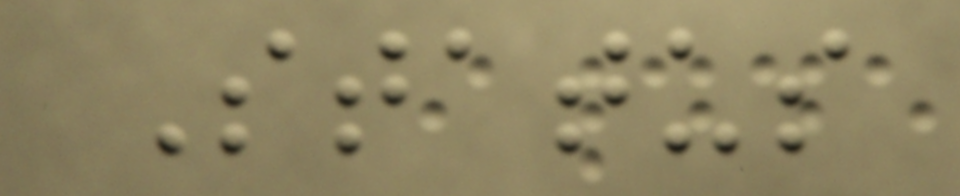Status
